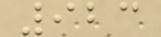923
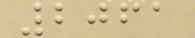2061
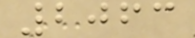2063
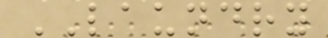LAUNDRY
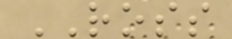ROSS
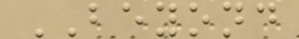BEYOND
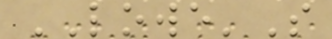LOWE'S
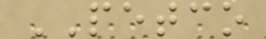PETCO
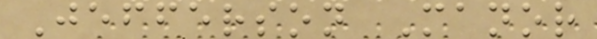Jefferson Manor
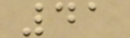41
